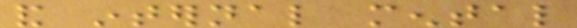and internal mental
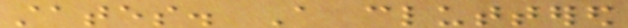states. A cluttered
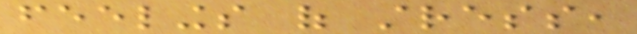feelings of stress,
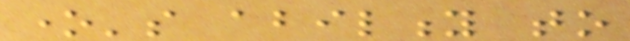one's ability to
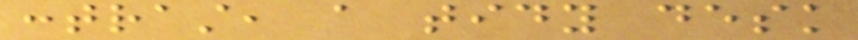contrast, a tidy desk
